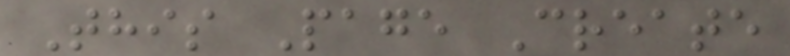This Page Create
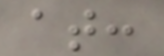at:
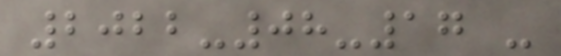2022-08-17 -
